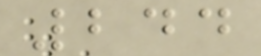244
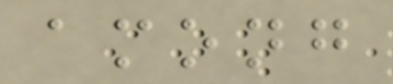among
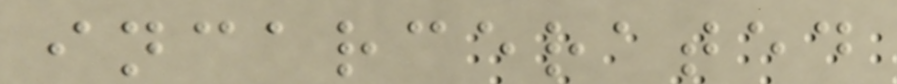incarcerated
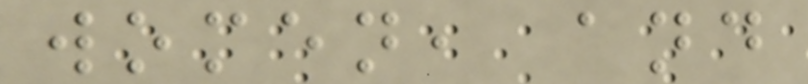women, and
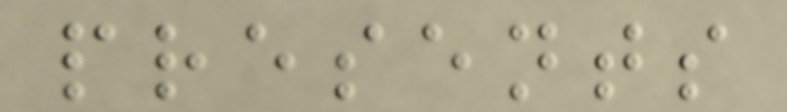presents
